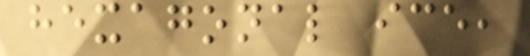hexagonal ice,
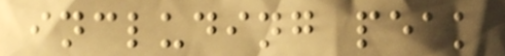including peak
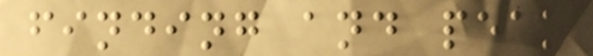finding and peak
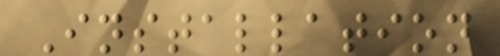Installation
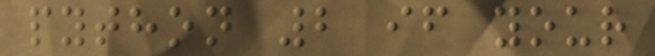python 2 if your
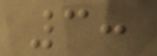3:
